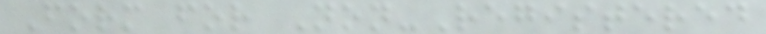Form for Non-Registered
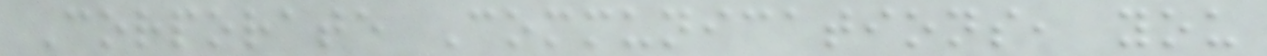Corporate Communications, you
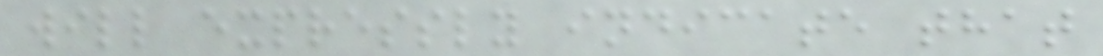will expressly indicate that
